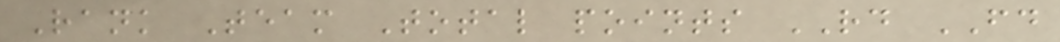Rank Team Total points RD FD
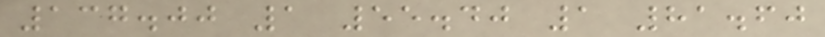137.00 1 55.40 1 81.60
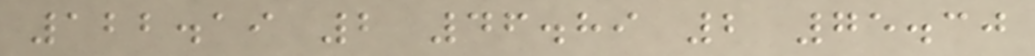122.19 2 46.89 2 75.30
